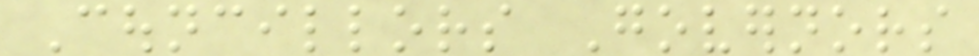Councillors Governors
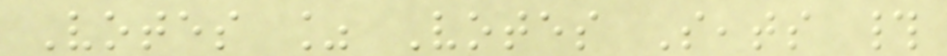Votes % Votes Seats #
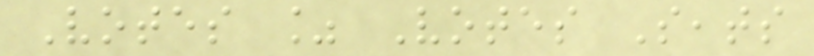Votes % Votes Seats
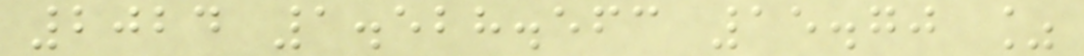2024 1.528.563 15.70 %
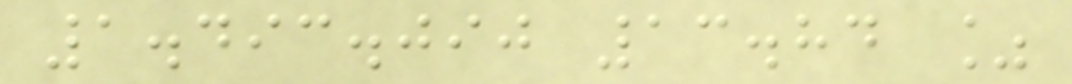1.493.090 13.84 %
